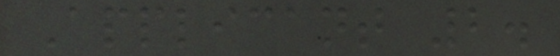Applicant 2.
